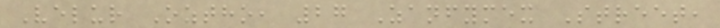Velur Oztho, 27 Zanfymex Street,
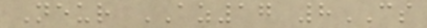Neur AZ17 8CS
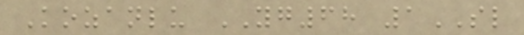Kozanlu YG68 1SL
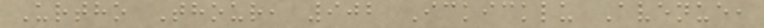Urtho Thour, 902 Ickicklu Avenue,
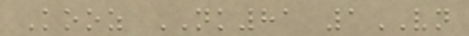Kooz NK81 1VN
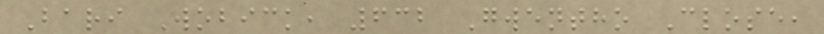Bari Wobick, 632 Gwentho Close,
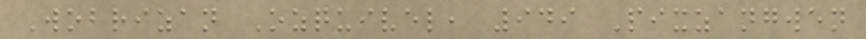Wobrizan Ozquivel, 949 Pixzangwen
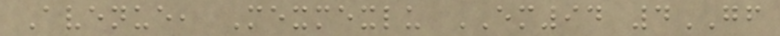Avenue, Mexmexlu EM94 4GF
